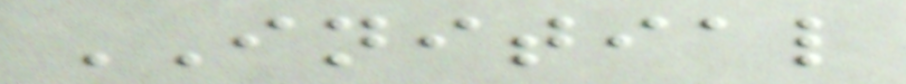INITIAL
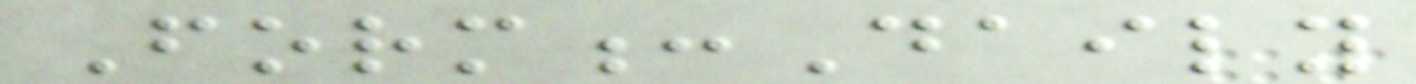Form:Daily
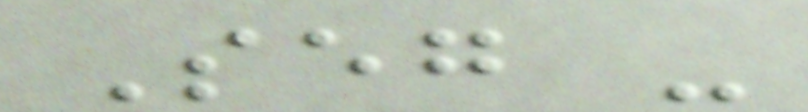Seg -
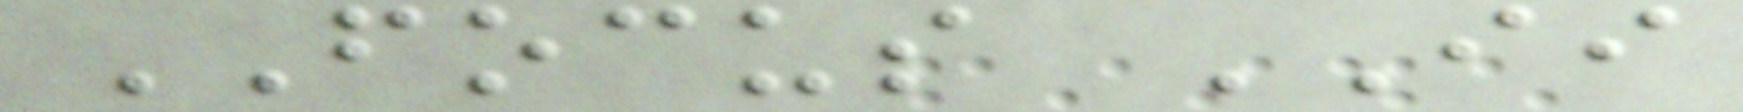FOCUS II
